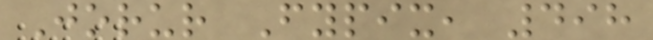Jorur Fypix, 498
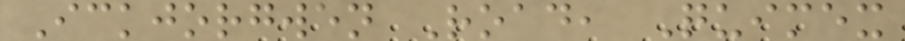Ickjorgwen Road, Quimex
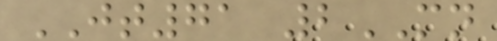JT71 2MN
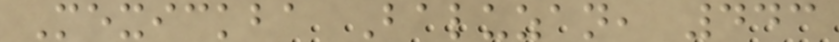Mexickba Baluzan, 443
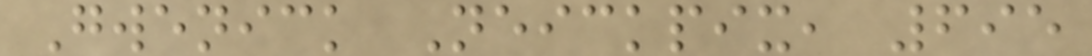Gwenick Neickpix, 695
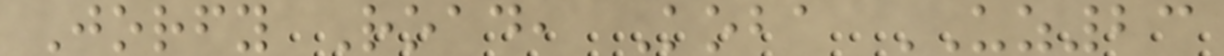Jorfy Road, Koba UZ23
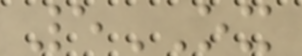5OX
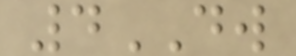4DW
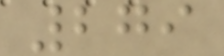279
